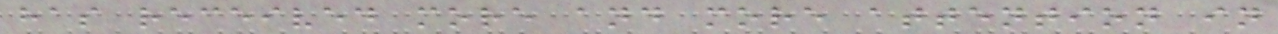has received more and more attention in
